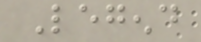Legend
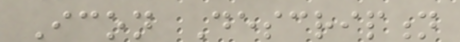Icon Description
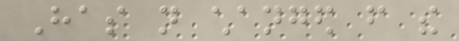Has not changed from the
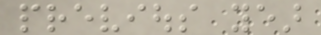previous year
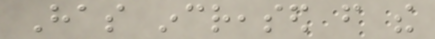Has increased from the
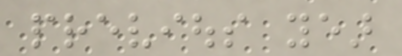previous year
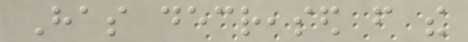Has decreased from the
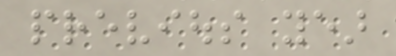previous year
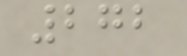272
